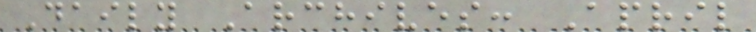Daily Archives: April
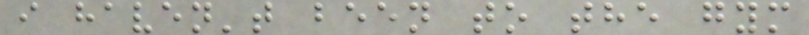i haven't been to the gym
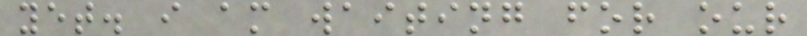yet. i am waiting for our
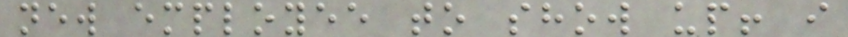new employee to show up! i
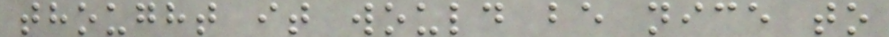thought it would be nice to
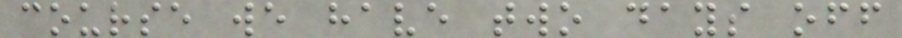course we have two days off
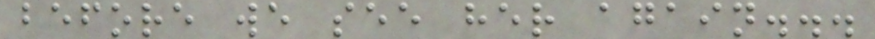before we see her again...
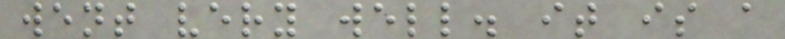went very well. it is a
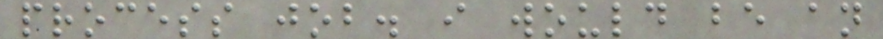process job. i would be an
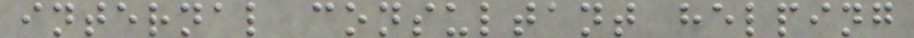internal consultant helping
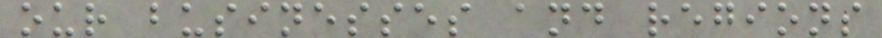our businesses and regions
